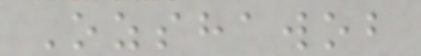Ozshawob
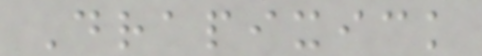Drapixick
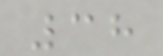38
